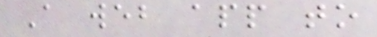A web app to
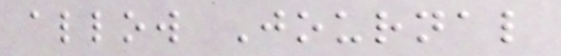allow Journal
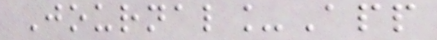Journal_App
